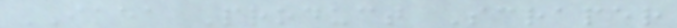IKEA Product Scraper
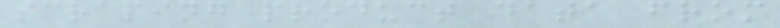scraping product data from
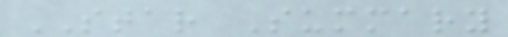STAR Summary
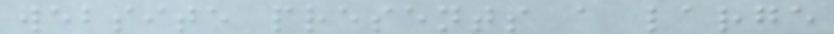website presents a large
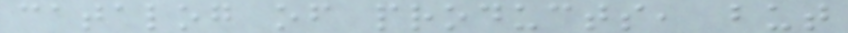catalog of products, but
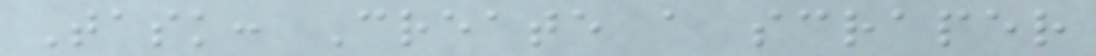Task: Create a scraper
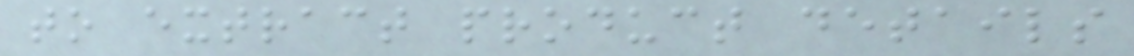to extract product details
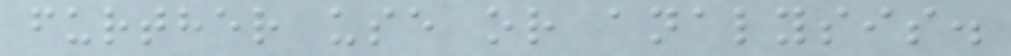further use or analysis.
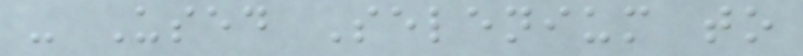- Used Selenium to
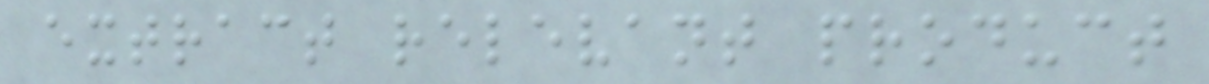extract relevant product
